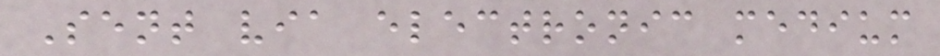Sent via electronic medium
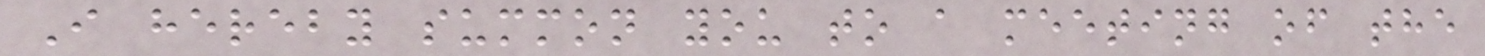I hereby summon you to a meeting of the
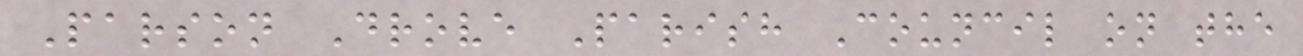Parson Drove Parish Council on the
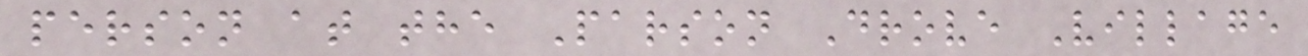person at the Parson Drove Village
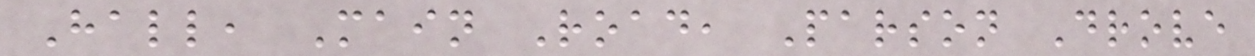Hall, Main Road, Parson Drove
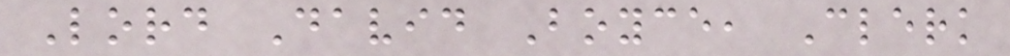Lord David Boyce, Clerk
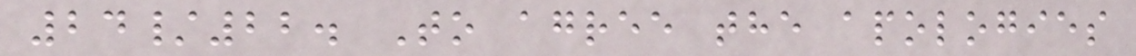24/22. To agree the apologies
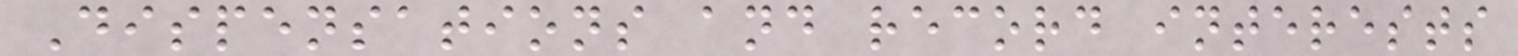Dispensations and record interests
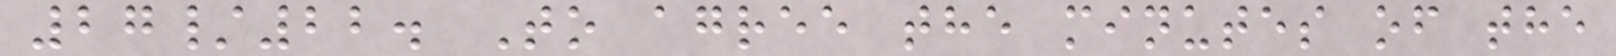27/22. To agree the minutes of the
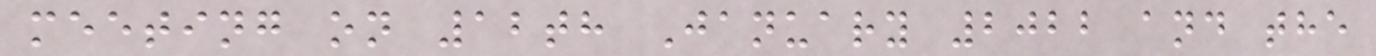meeting on 12th January 2022 and the
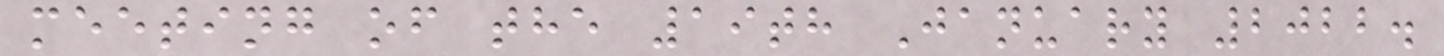meeting of the 19th January 2022.
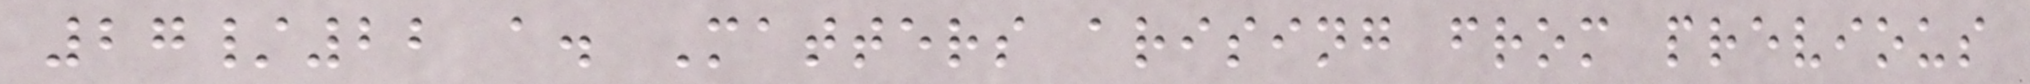27/22 a. Matters arising from previous
